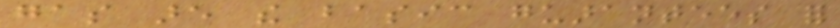gas are the basic guarantees for
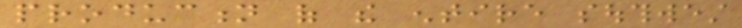production of the entire southwest
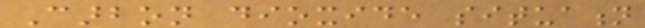Carbon dioxide situation
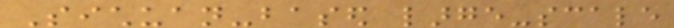Sichuan-based large-scale
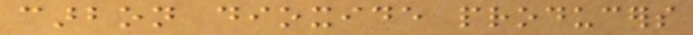carbon dioxide producers
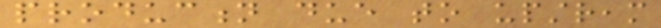production due to upstream
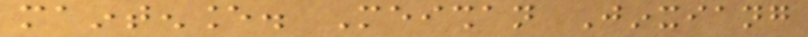maintenance. Meishan Jinxiang
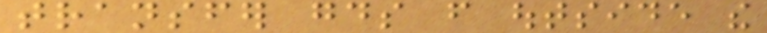transfer goods from outside the
